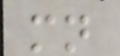mn
